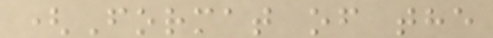(Format of the
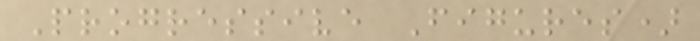Progressive Figures)
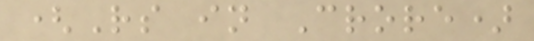(Rs in Crore)
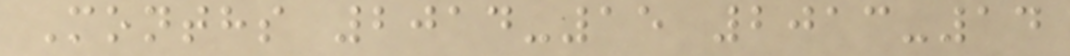Months 2014-15 2013-14
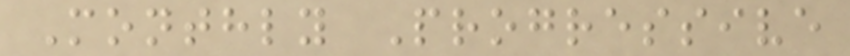Monthly Progressive
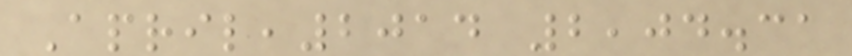April,2014 2,04.31
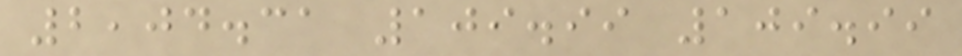2,04.31 109.99 109.99
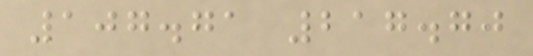107.71 217.70
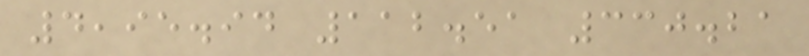4,95.94 112.51 330.21
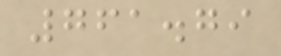761.79
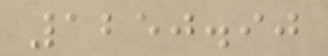1250.90
